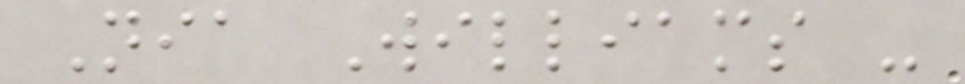Nia Williams -
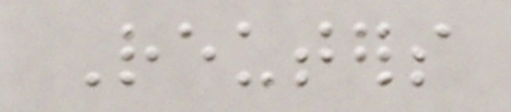Reuters
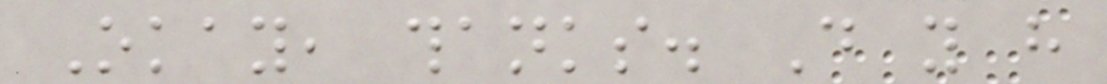Okay, thanks. Do you have
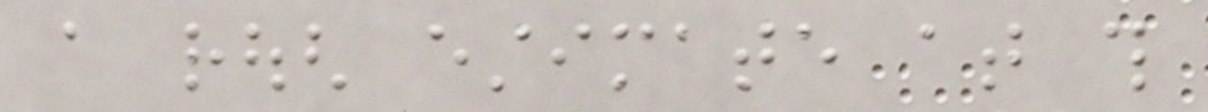a rough estimate at this
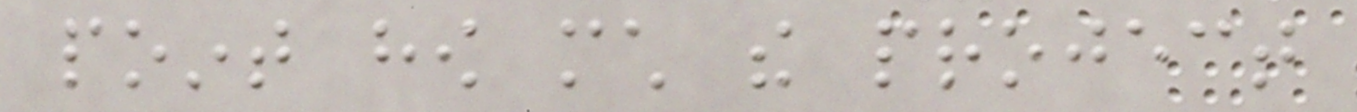point how much the project
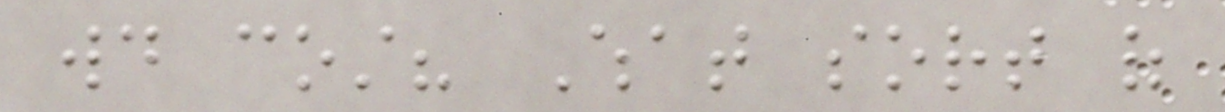would cost? What sort of
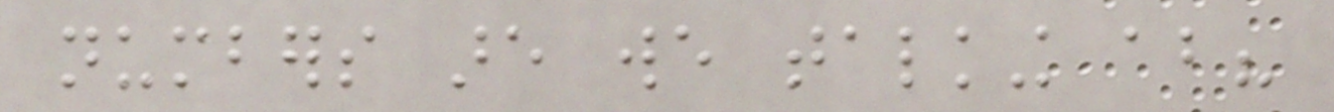numbers are we talking about?
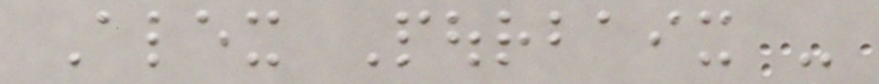Alex Pourbaix -
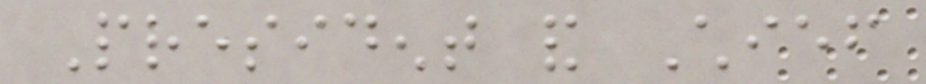President and Chief
